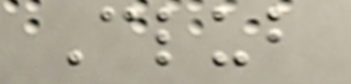Club
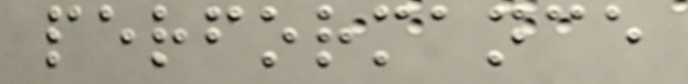performance
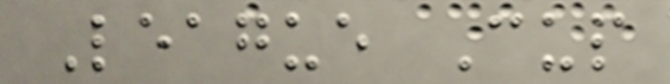League Cup
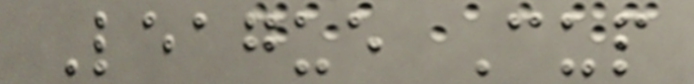League Cup
